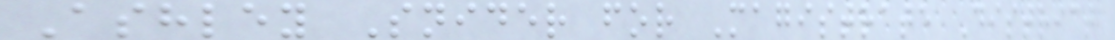Ashley Snider for Magistrate District
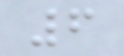6
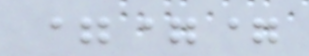===
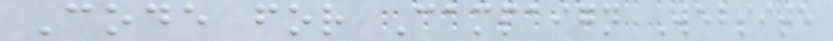Code for Campaign Website
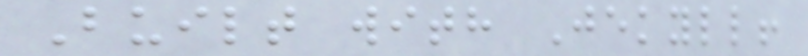Built with Jekyll!
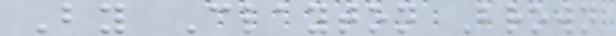By Clayton Brown
